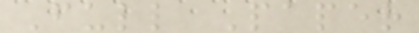Full Paper
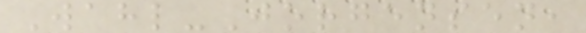Wahl-Jorgensen,
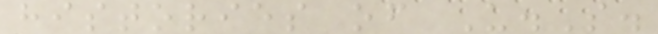histories of U.S.
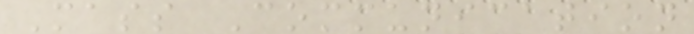Mass Communication
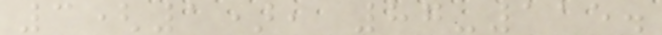3(1), 87-115.
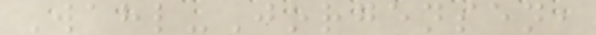Wahl-Jorgensen,
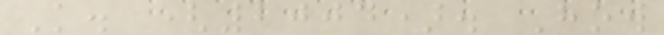K. (2004). How
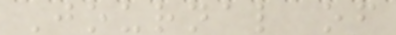Journal of
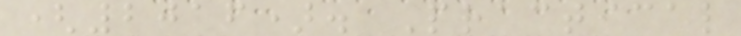(2016). Practical
